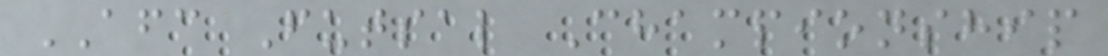AFC Futsal Championship
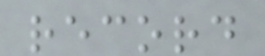record
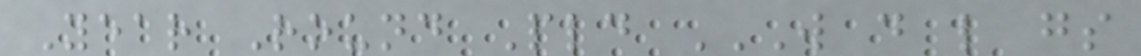Year Round Pld W D L GS
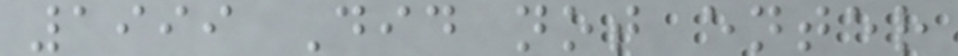1999 Did not enter
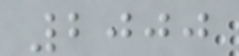2000
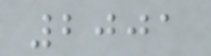2001
